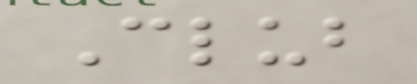Club
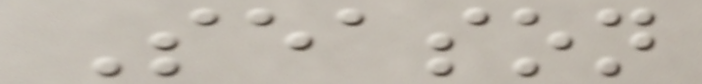Season
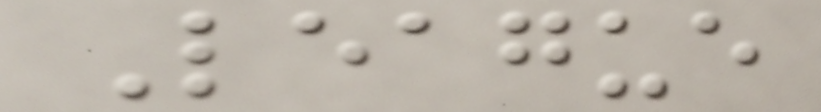League
